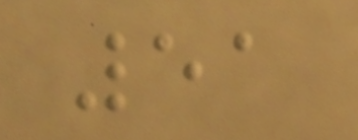51
